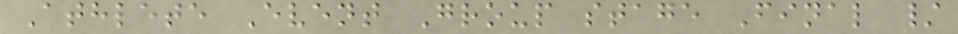Athlete Event Group stage Final /
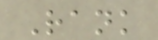Rank
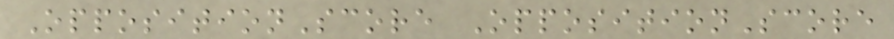OppositionScore OppositionScore
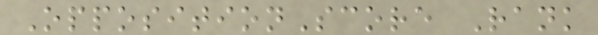OppositionScore Rank
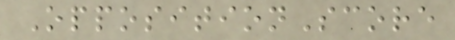OppositionScore
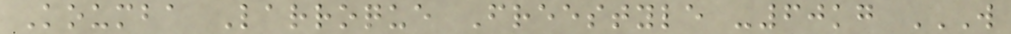Koumba Larroque Freestyle -60kg W
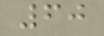60
